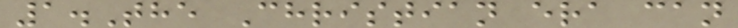1.The Christian era can
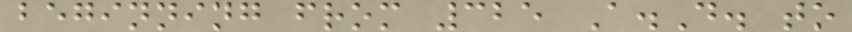beginning from 325 A.D. to
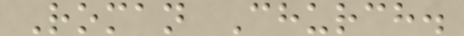Roman Church.
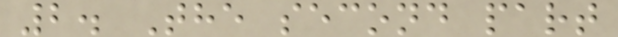2. The second part
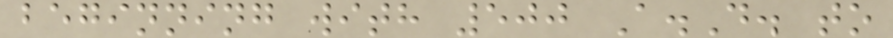beginning with 500 A.D. to
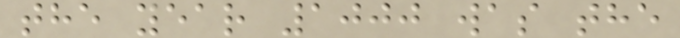the year 1000 was the
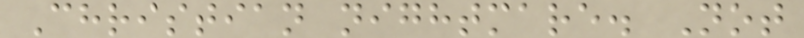Christian nightmare. Not
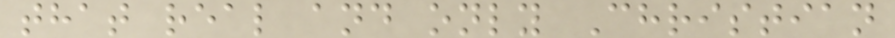that real and only Christian
